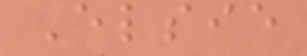Elsie
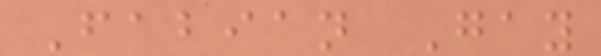Fabian Gay
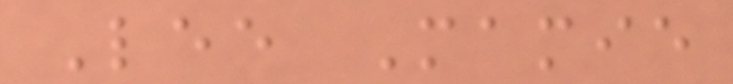Lee Mamie
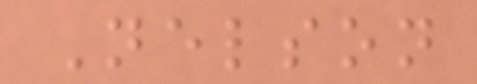Nelson
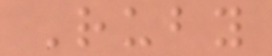Ruby
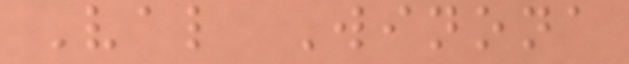Val Winona
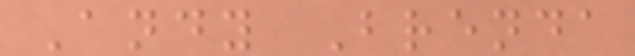Andy Brenda
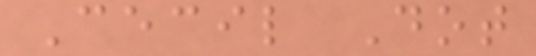Cecil Dot
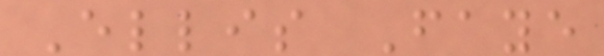Ellis Faye
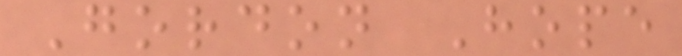Gordon Hope
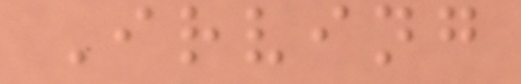Irving
